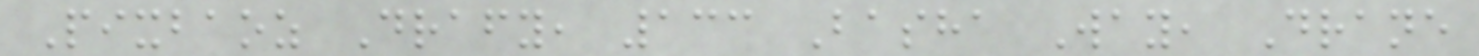Pixbaoz Drafy, 133 Basha Way, Drane
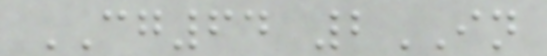CG64 2IN
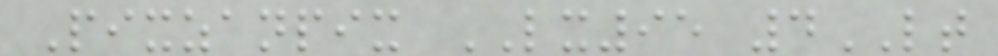Pixzanpix LX95 4LT
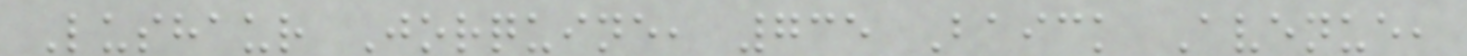Lushaur Jorquine, 735 Baick Avenue,
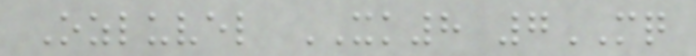Ozluvel XK8 7MQ
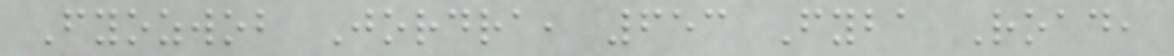Fyozwob Jordra, 653 Fyba Road,
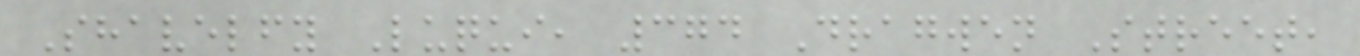Shavelfy Luqui, 374 Dragwen Street,
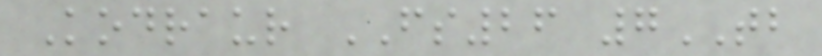Kodraur FS26 7TB
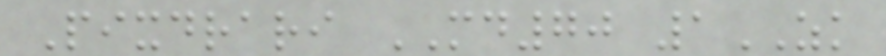Pixdrari MD70 1ZK
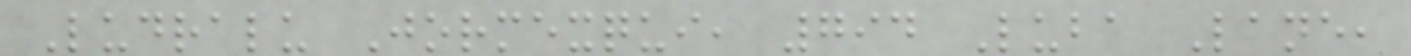Ludralu Jormexqui, 794 Luba Lane,
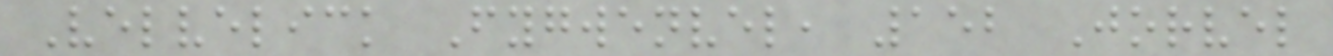Velvelick Fygwenvel, 152 Jorvel
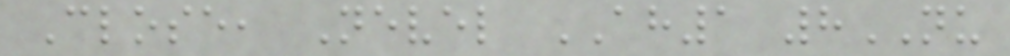Close, Nevel AH1 8NU
